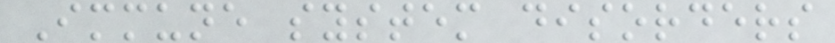Immune system disorders
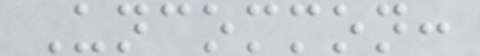Uncommon:
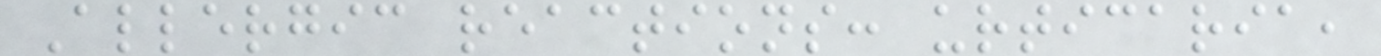Allergic reactions: urticaria,
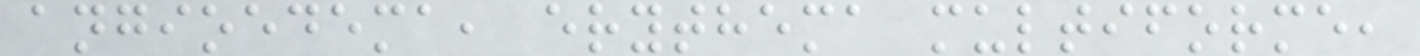angioedema, erythema multiforme,
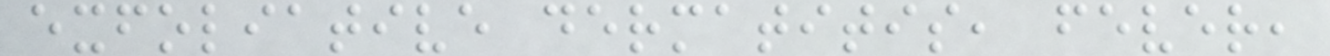exfoliative dermatitis, fever,
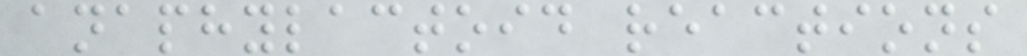anaphylactoid reactions
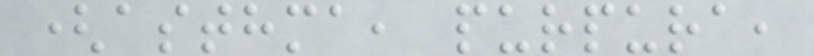(asthma, purpura,
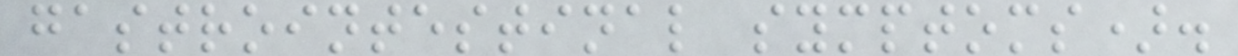gastrointestinal symptoms).
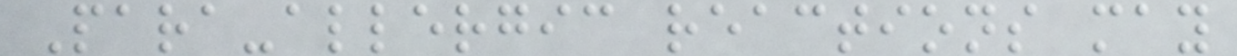Para-allergic reactions may
